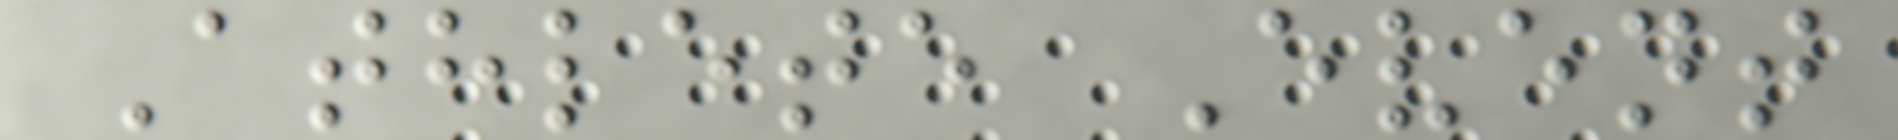Athlete Event
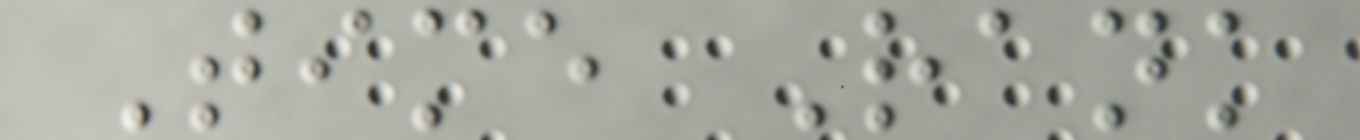Time Rank
